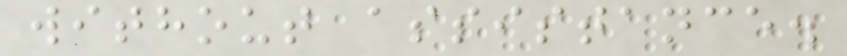without assistance.
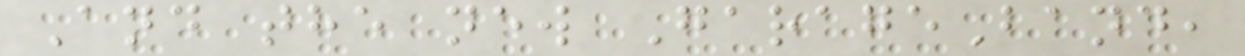And the new GarageBand,
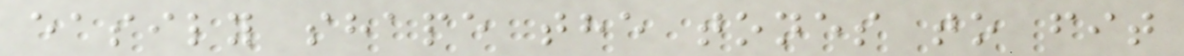easily shape the tones to fit
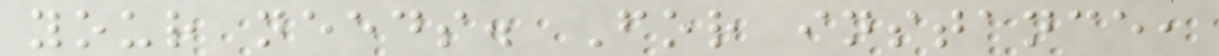your needs. For instance,
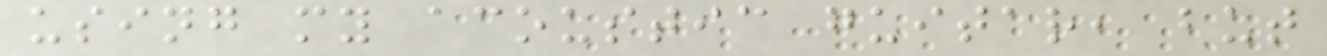using my acoustic guitar, but
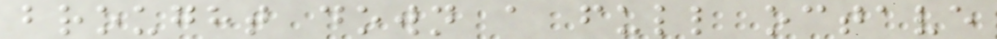brought down a full octave
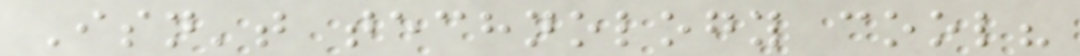Isn't technology cool?
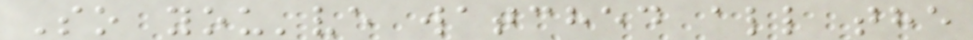So you've watched all the
